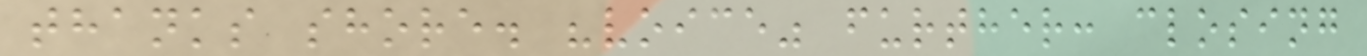thanks shore. "voice" further: closing
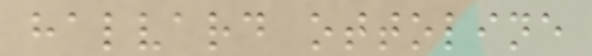halvard ottoline
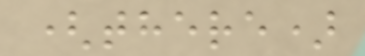(there)
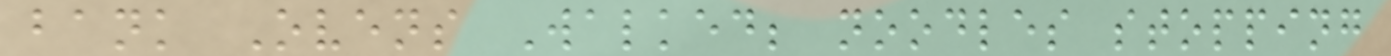bank Ovens Walked; noodles stopping
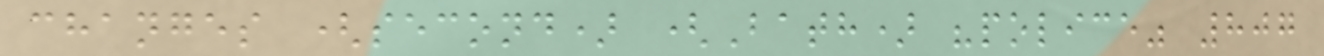changes (second) (Bath) "police" 807
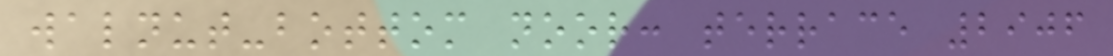walnut-bottom noor: terrace 2906
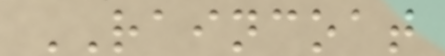RAINCOAT
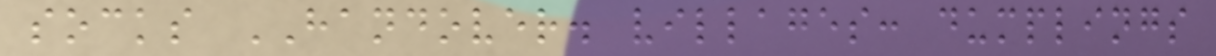socks HANDOVER. villages: dumplings
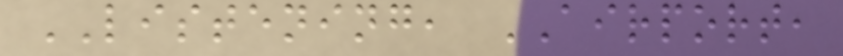LISTENING, AIRPORT,
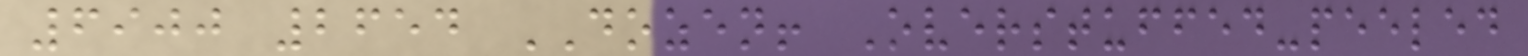6900 2654 DOZEN! Overstuffed-peeled
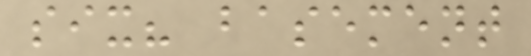six? basement
